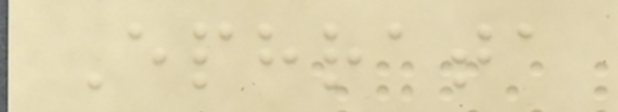Ephrata
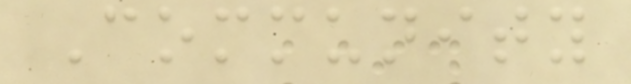Community
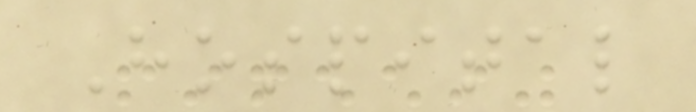Hospital
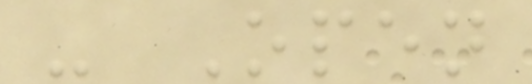- Open
